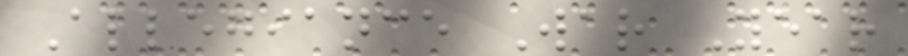Allegiance War Year
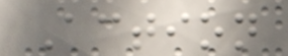Action
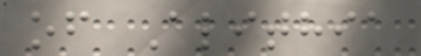of Alithia
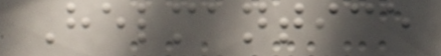Helmantice
